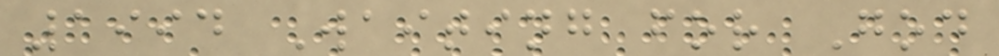1994 Waiting for God
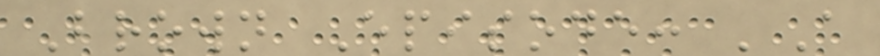Brown Episode: 'A
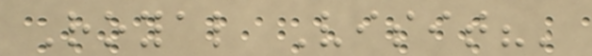Royal Visit?'
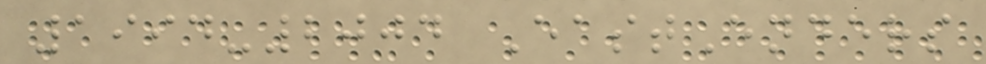1994-2004 EastEnders
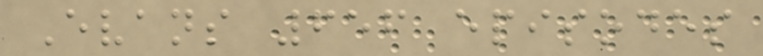Evans 656 episodes
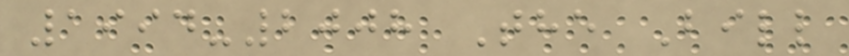1994-2008 The Bill
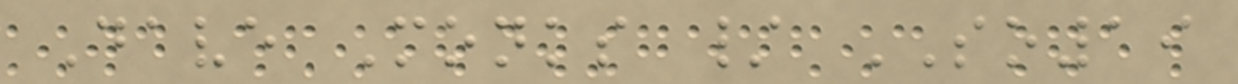Dave Monks / SO19
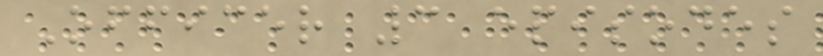Officer 3 episodes
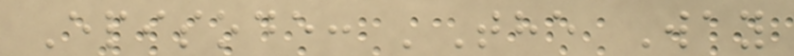Episode: 'The Way
